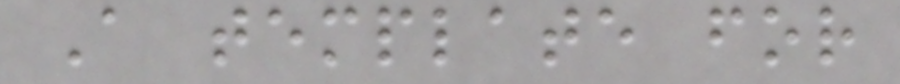A template for
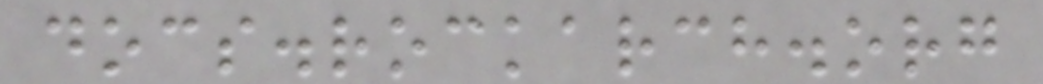docs.rockarch.org
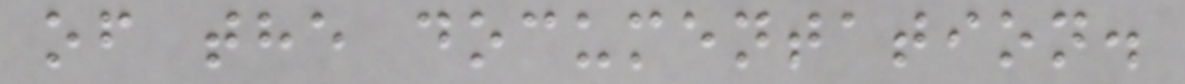of the documentation.
